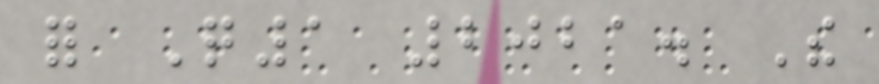for Q1 2021. The
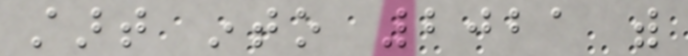start into 2021 with
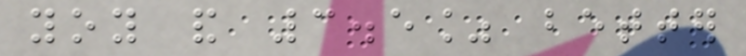yoy and 3.5% better
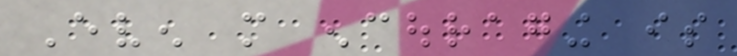Even more encouraging is
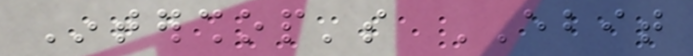Intershop's EBIT
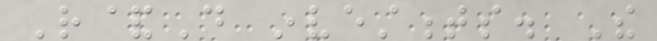R&D investments. The
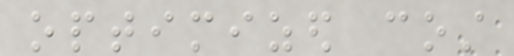optimized cost
